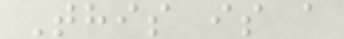This is a
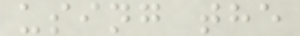using the
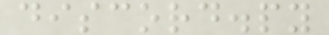discord.py
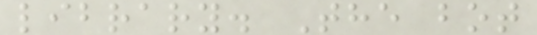library. The bot
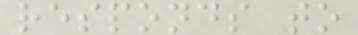responds to
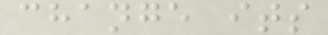change its
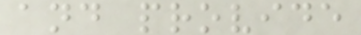and provide
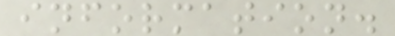information.
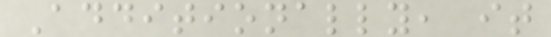Additionally, it
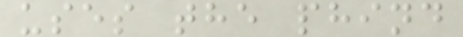uses the phind
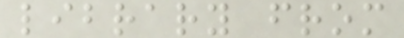library from
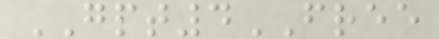GPT4FREE
